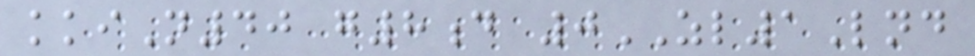kkiN40 g8d 0ZL1Lnd
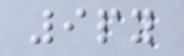9py
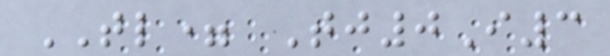TL= Tj0I3
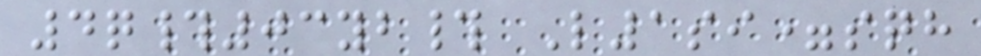4q#03yb# L1si=sqh
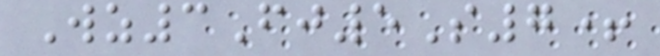Wz3Fj5S7+
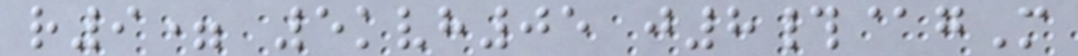r9= 5kvh05 j8#@gM
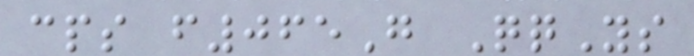cps f065G QqYs
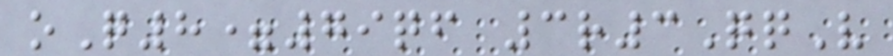oQ8=79qf 3r3QqV
